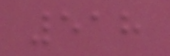518
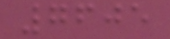7605
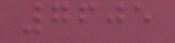7605
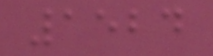1524
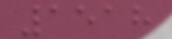1518
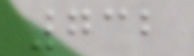732
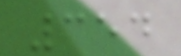354
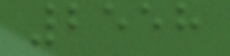2558
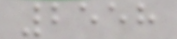2558
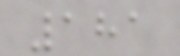181
